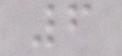6
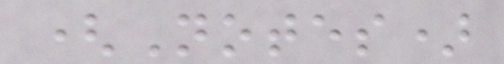(Notes)
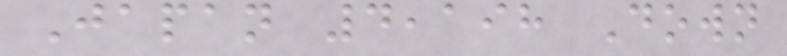Japan 4,198 Down
